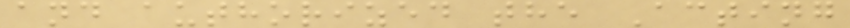and authorized the Acting
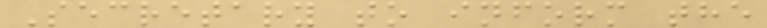Secretary to inform the
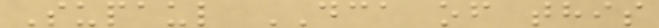Supaul DCA of this
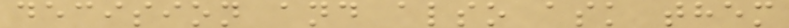decision and also ask them
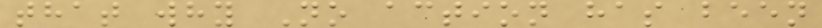that why No action has been
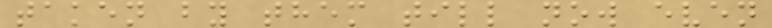taken by them till now even
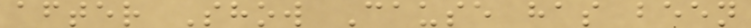after Show Cause has been
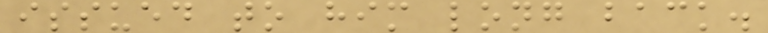issued to him long back.
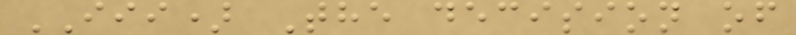III) The decision of
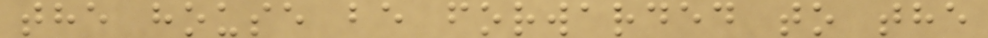the house be forwarded to the
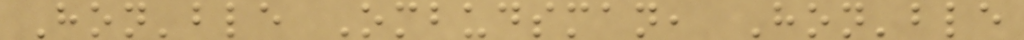Hon'ble Ombudsman, Hon'ble
